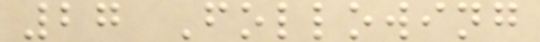27 Following
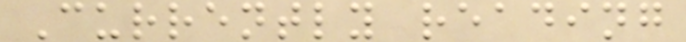Currently reading
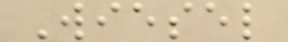Wiesel
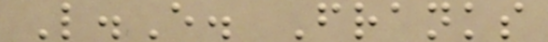L.E. Franks
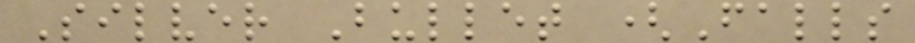Silver Bullet (Falls
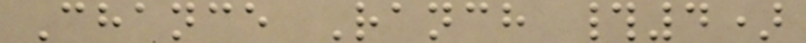Chance Ranch #4)
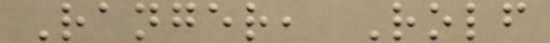Ranger, Rolf
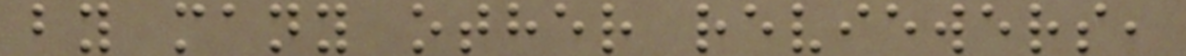by many other reviewers,
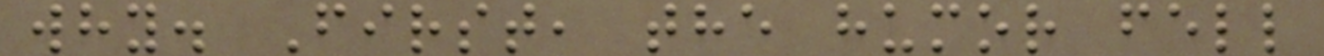why. First, the humor fell
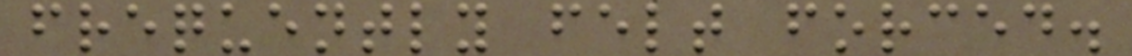frequently felt forced.
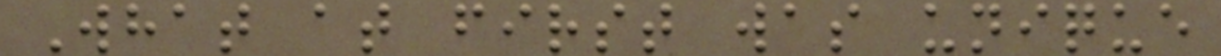What at first was unique
